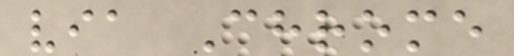via Chrome
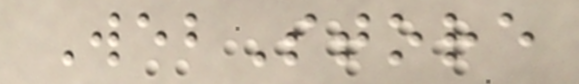WebStore
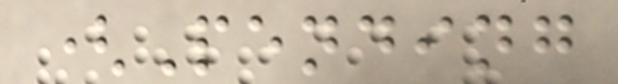(Pending
